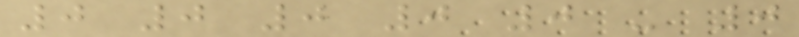0 0 0 0 0 - 0
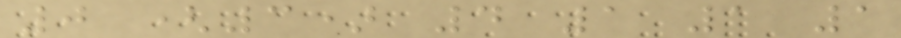0 (3) 4 1 1 1
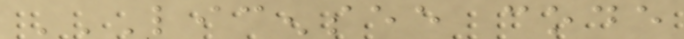LICENSEE CODE
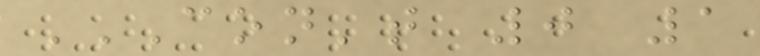CON'T 0 1
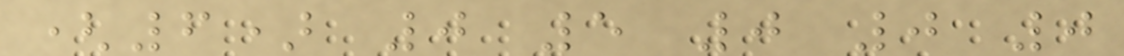(6) 0 5 0 0 0
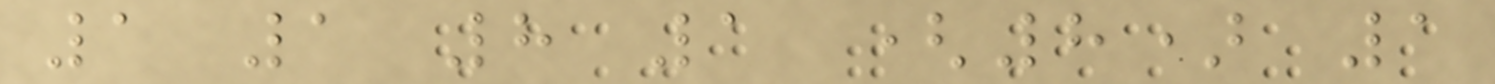1 1 8 1 (8) 1
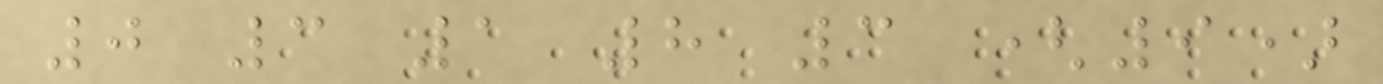0 3 1 8 3 (9)
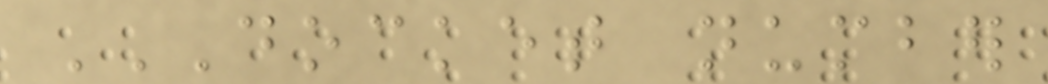DOCKET NUMBER
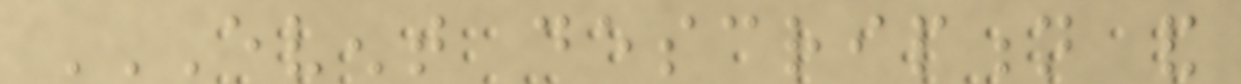EVENT DESCRIPTION AND
